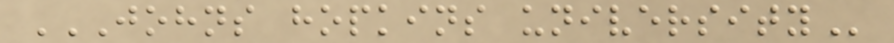JOHNS HOPKINS UNIVERSITY
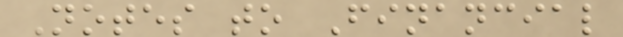Notes to Financial
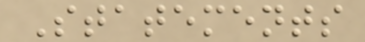Statements
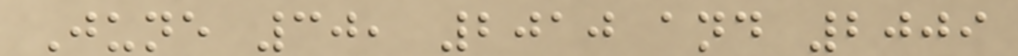June 30, 2010 and 2009
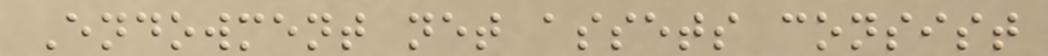Endowment net assets consist
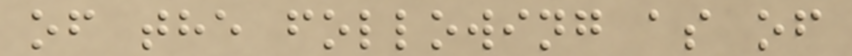of the following as of
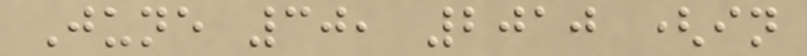June 30, 2010 (in
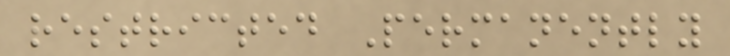restricted Permanently
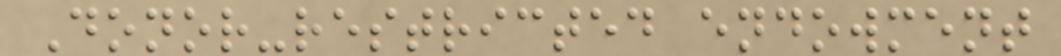Donor-restricted endowment
